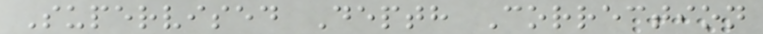Supervised Depth Correction
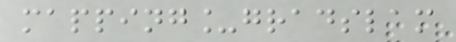mapping_gradslam
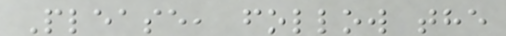Please, follow the
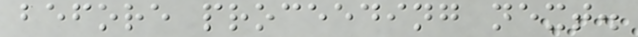before proceeding next.
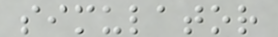simulator
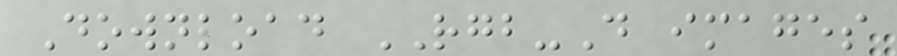Download RGB-D images
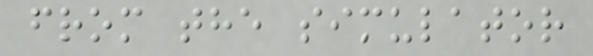from the simulator
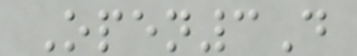Open3D
